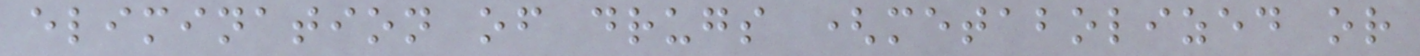elimination of drugs (metabolized or
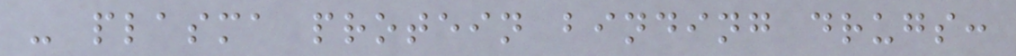- plasma protein binding drugs:
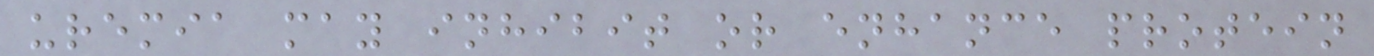uremia may inhibit or enhance protein
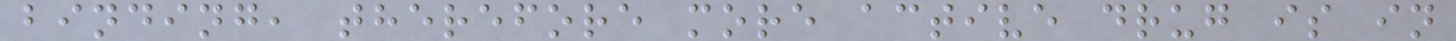binding, therefore more active drug is in
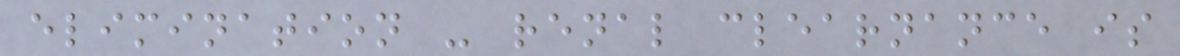elimination - renal clearnance is
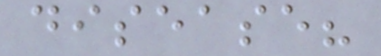disease?
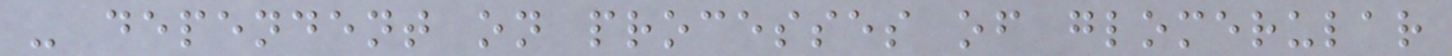- dependent on processes of glomerular
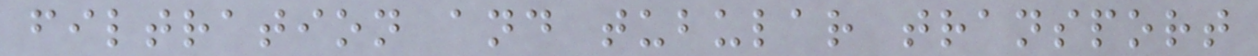filtration and tubular transport
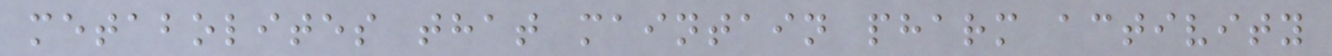metabolites that maintain pharm activity
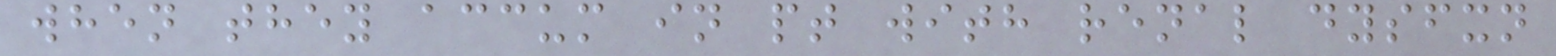when they accum in pt with renal dysfxn
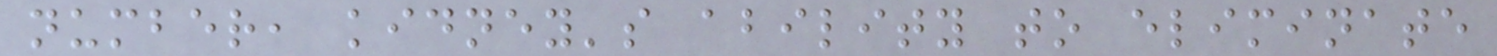number, kidney's ability to eliminate
